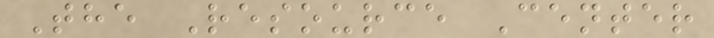The Resource Center
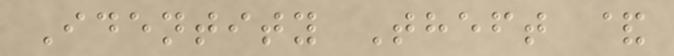Identity Theft &
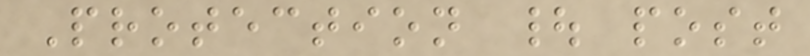Protection | post
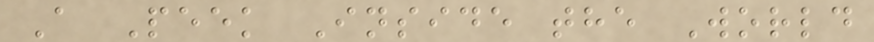A Peek Inside the World
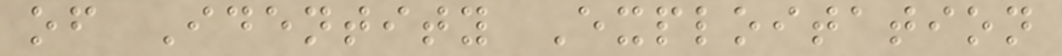of Identity Exploitation
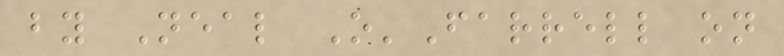by Neal O'Farrell on
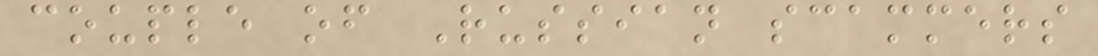couple of Russian scammers
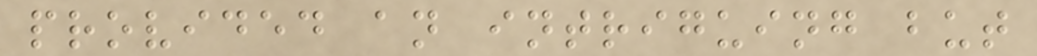provided an intriguing but
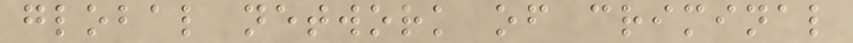global network of criminal
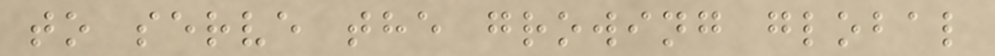to serve the growing global
